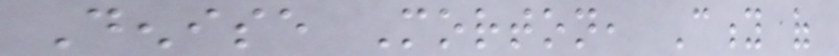Denise Morton, City of
